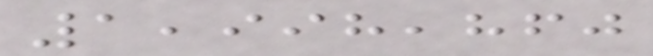1,998,860
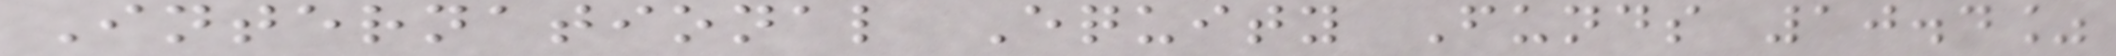International Equity Funds 10.4%
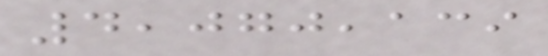4,070,139
